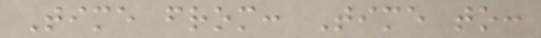Time from: Time to:
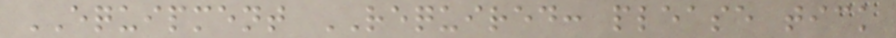EQUIPMENT REQUIRED: please tick
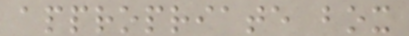appropriate box
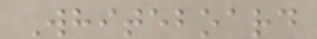Whiteboard
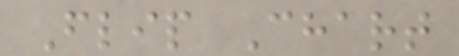Flip Chart
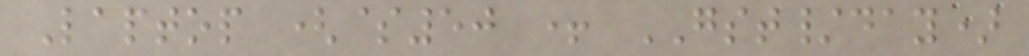Laptop ($50 + GST/day)
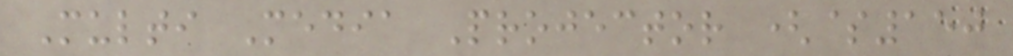Multi Media Projector ($150
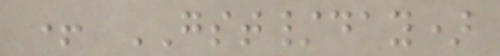+ GST/day)
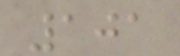101
